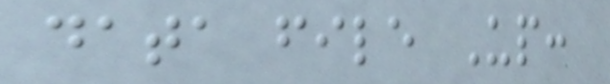data file Up:
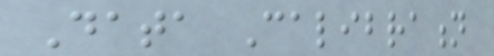Data Calibration
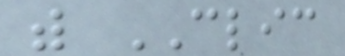with CLIC
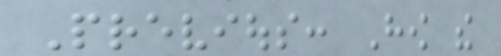Previous: How the
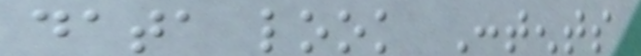data look Contents
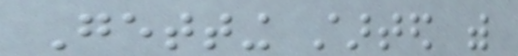Getting started with
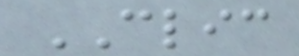CLIC
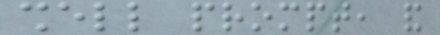shell prompt, and
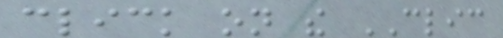click on the CLIC
